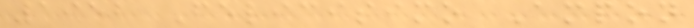1952 Felicisimo Ampon
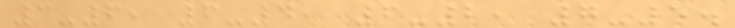3-6, 6-4, 6-2, 7-5.
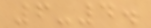6-4.
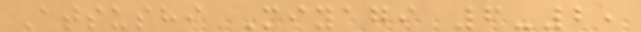Atsushi Miyagi 6-2,
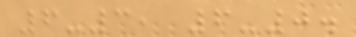6-3, 6-0.
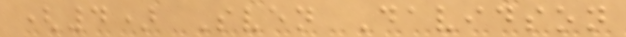(4) Sven Davidson
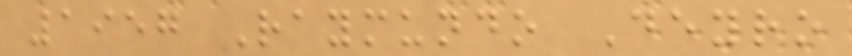1957 Raymundo Deyro
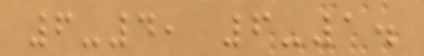6-4, 6-1.
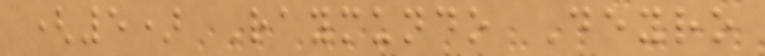(5) Raymundo Deyro
